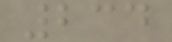234
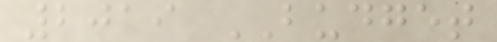2019 BUDGET
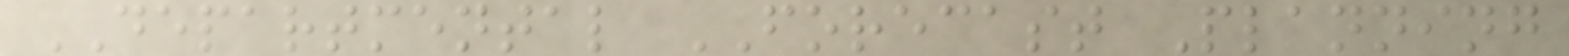DEPARTMENTAL FORECAST Planning
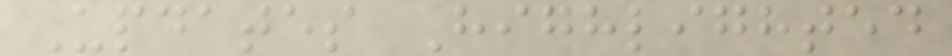Updates Highlighted
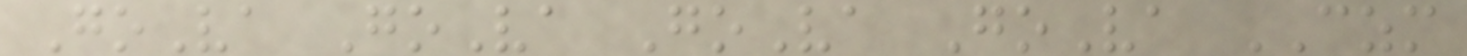GoVa GoVa GoVa GoVa CZM
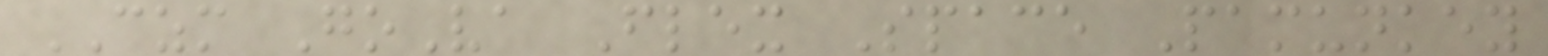CZM GoVa Flex Space Pamunkey
